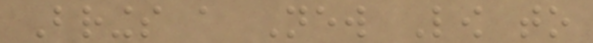Brings a New Low to
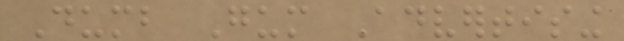Dumb Gum Advertising
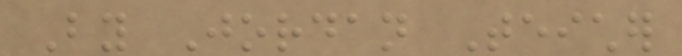By Jordan Teicher
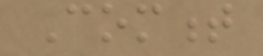Comment
